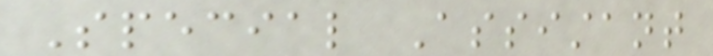Special Assistant
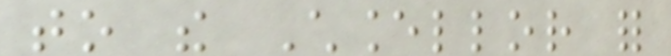to the Chancellor for
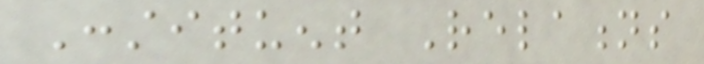Constituent Relations
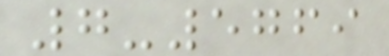7-5769
